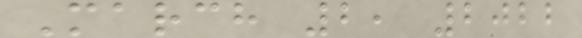March 2, 2022
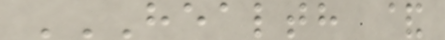HEALTH &
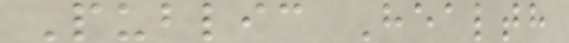Public Health
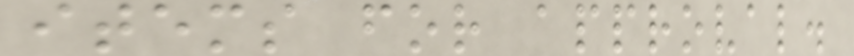items for approval.
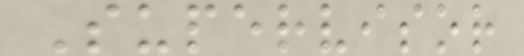Supervisor
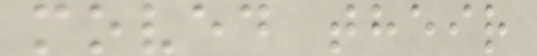moved their
